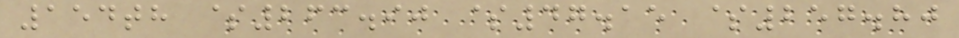154th $263.90 $47.15 $257.80
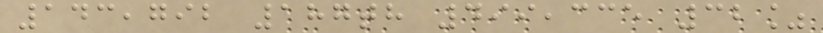143,792 187th 499,335 32%
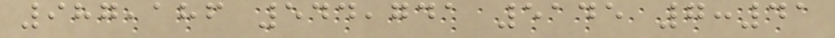987,186 544,741 5145 7:41
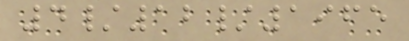4/12/1965
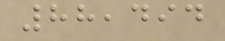88,494
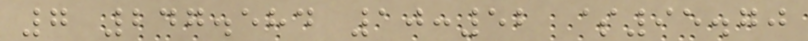7 247.584 10:52 $95.70
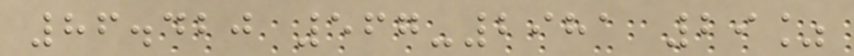86.420 567-2981 29%
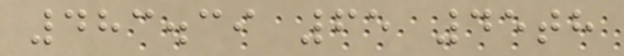483.39 65 45th
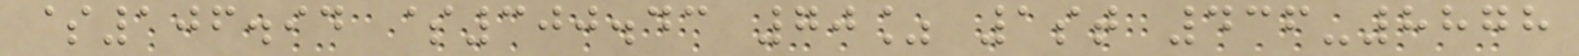$106.94 $300.43 70% 1st 436-8878
